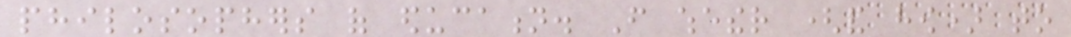philosophers of education. From whether (and how) to
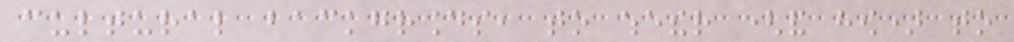cultural backgrounds, to whether (and how) to
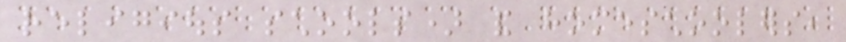religious schools) and homeschoolers,
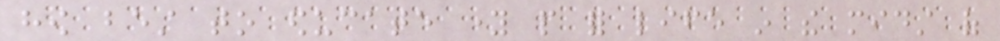how best to educate young people for life in the midst of
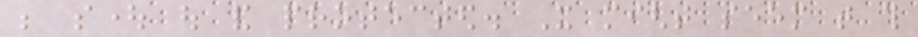be sought out and protected. It might seem that this
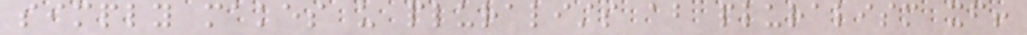simply makes us pluralists about pluralism itself!
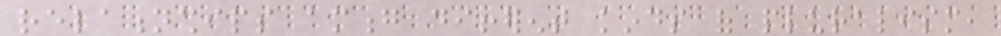relationships among different kinds of pluralism,
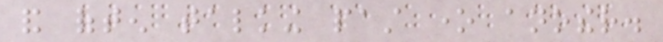and often talking past one another.
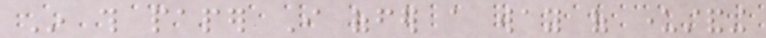In this paper I offer a way of understanding
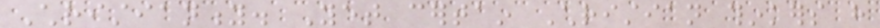Christianity. Yet certain Christian thinkers have
